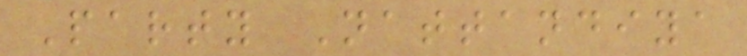Party Nattandiya
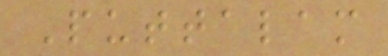Puttalam
